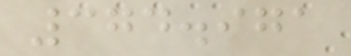374.971
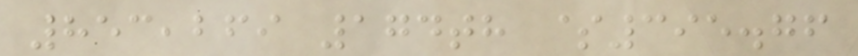853,269 174th $395.76
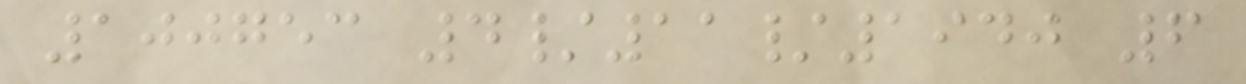100753 4/11/1940 6
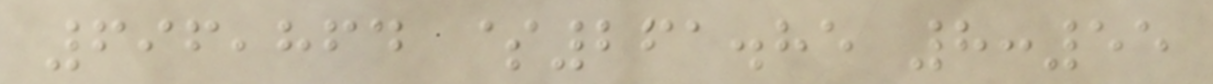696,864 $261.85 8:55
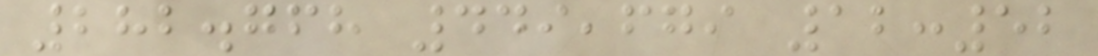282.768 449,679 12:52
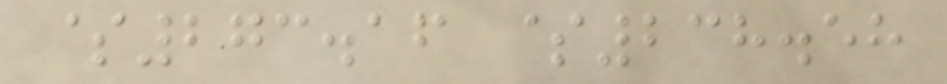$273.16 $238.58
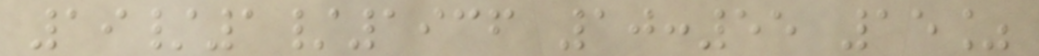19/1/1936 10:55 15%
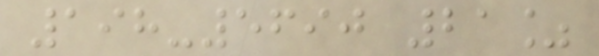198-5690 21%
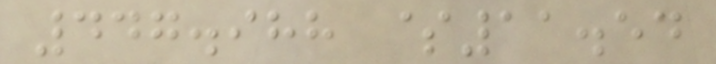447.988 $11.54
